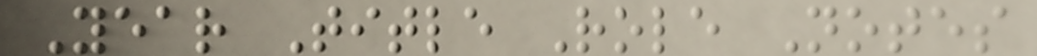Year Title Role Notes
